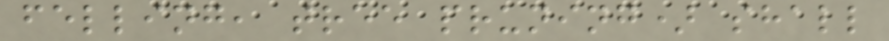felling, tree pruning) shall
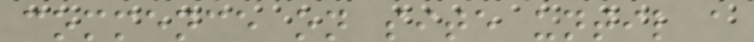commence on site until a
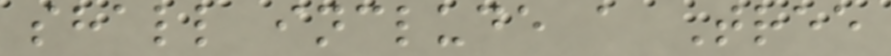shall include a Tree
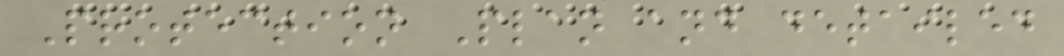Protection Plan and detailed
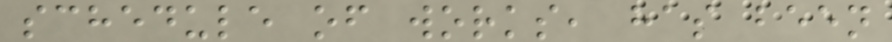schedule of works, has been
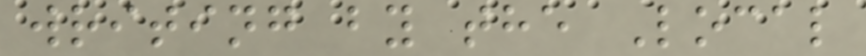writing by the Local
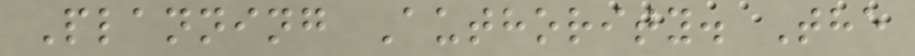Planning Authority. The
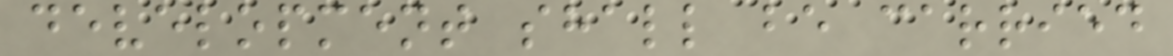development shall be carried
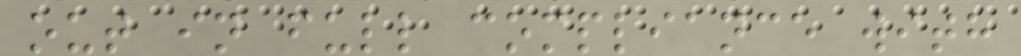out in full compliance with
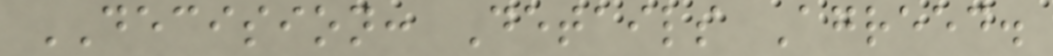DECISION: Details Agreed.
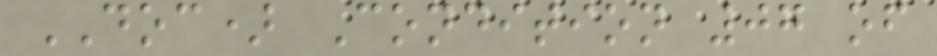DOC) Condition 07 of
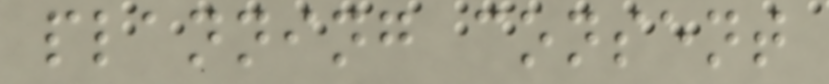planning consent
